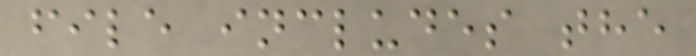file includes the
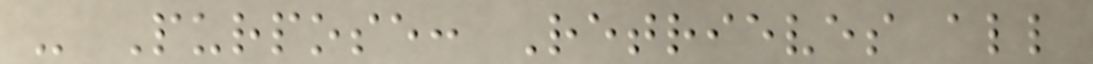- Purpose: Retrieves all
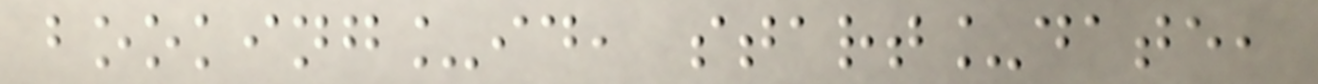booking_id, start_date,
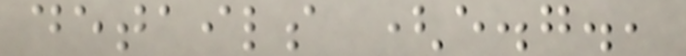details (e.g.,
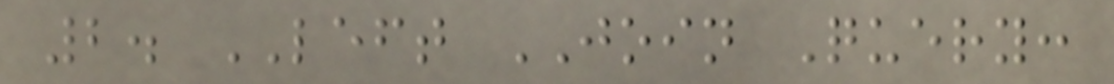2. LEFT JOIN Query:
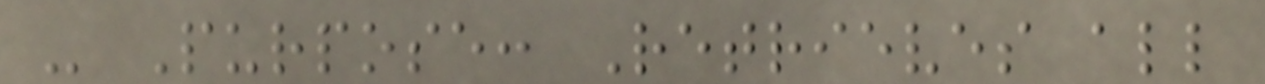- Purpose: Retrieves all
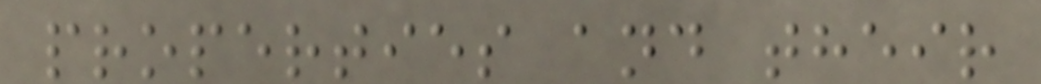properties and their
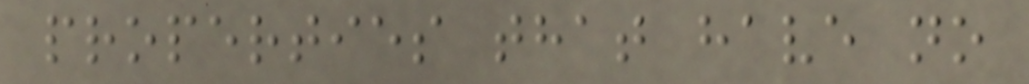properties that have no
